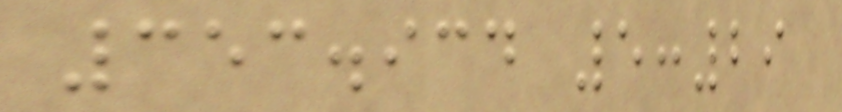353.934 5:29
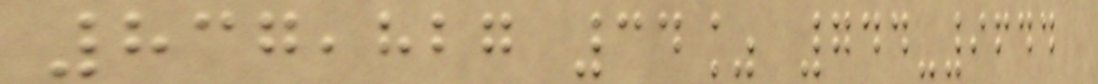837,827 34% 744-9644
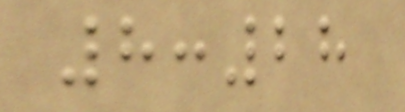8:28
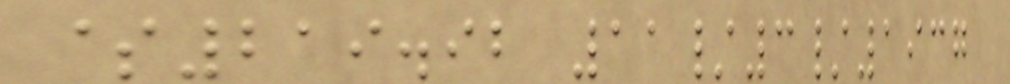$219.92 11/3/1937
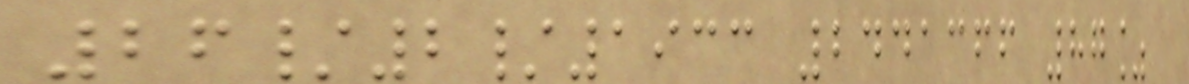26/2/1933 2441366 87%
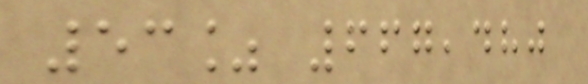53% 667,480
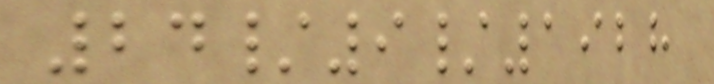24/9/1928
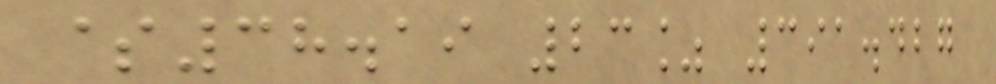$38.19 23% 391.427
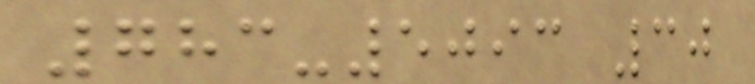783-5093 30
